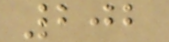202
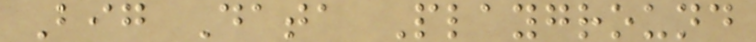Big Data Playground
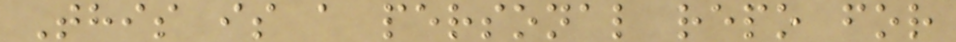This is a personal repo for
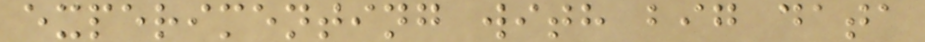experimenting with big data
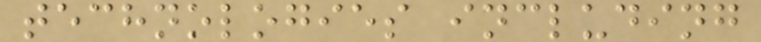technologies including
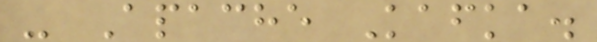- Apache Kafka.
